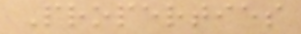Properties
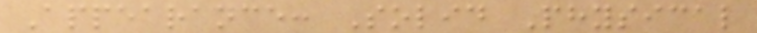Appearance: Solid Physical
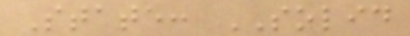State: SOLID
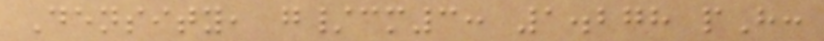Density, g/cm3: 1.278 pH:
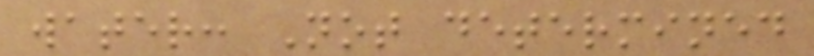water: Not determined
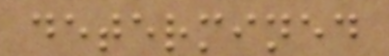determined
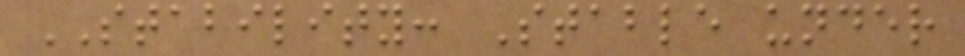STABILITY: Stable under
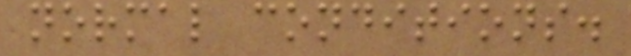normal conditions.
